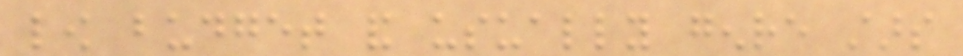low budget and usually genre stars
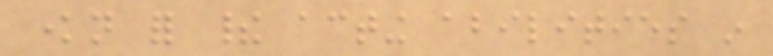known for their acting abilities in
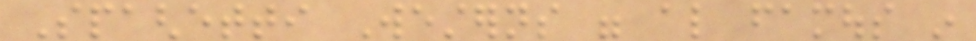Spaghetti Westerns were also famous in
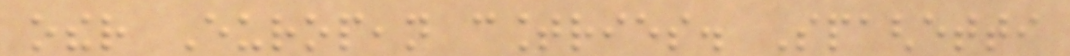other European countries. Spaghetti
